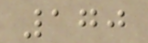170
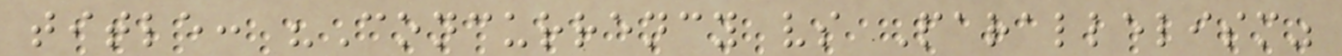title: "Concurrency vs Parallelism"
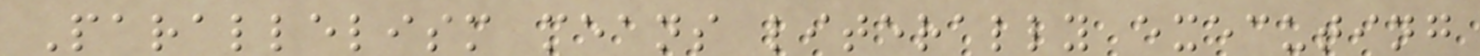Parallelism means literally executing
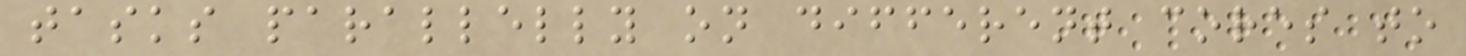tasks parallelly on different cores to
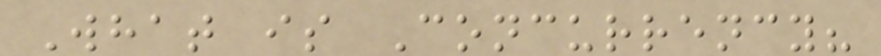What is Concurrency?
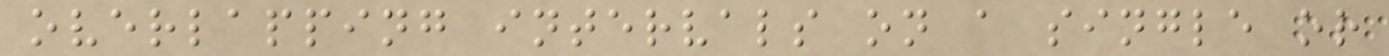overlapping intervals on a single or
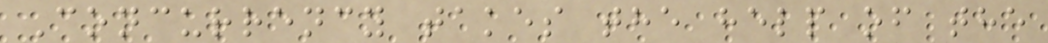Concurrency takes the help of the
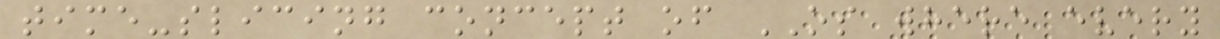time-slicing concept of OS where every
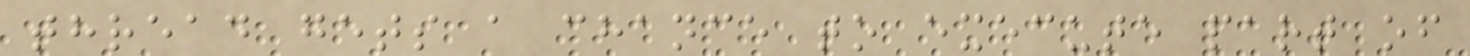thread gets a chance to execute part of
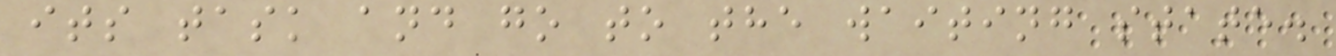its task and go to the waiting state.
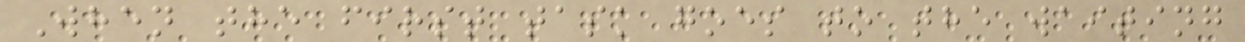When the first task goes to the waiting
